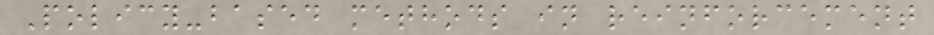Policy-based methods in reinforcement
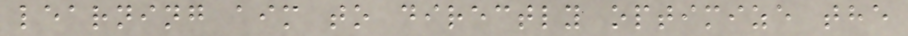learning aim to directly optimize the
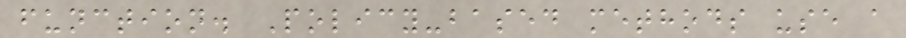function. Policy-based methods use a
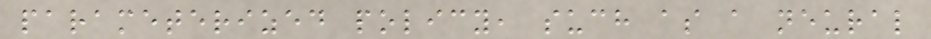parameterized policy, such as a neural
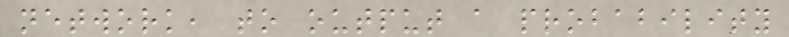network, to output a probability
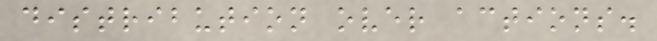distribution over actions.
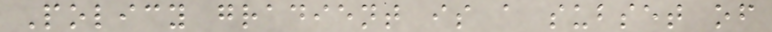Policy gradient is a subset of
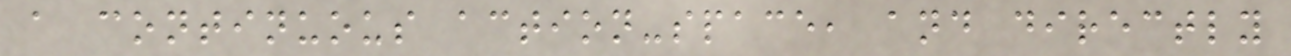a continuous action-space, and directly
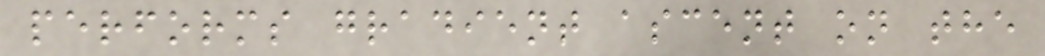performs gradient ascent on the
